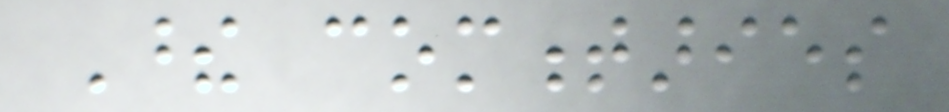These commentaries
